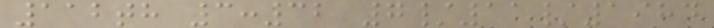112th 3:32 7/11/1984
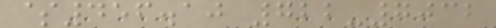$456.10 722-7032
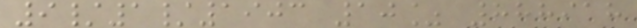9/1/1903 10% 888918
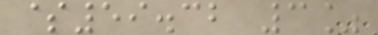$59.32 3%
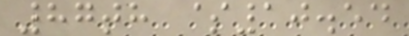87th $10.54
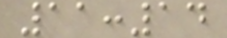11:14
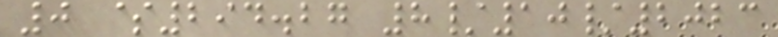0 $294.27 8/10/2023
